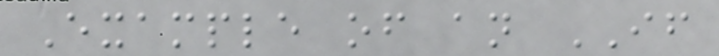Example of an IF
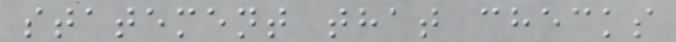statement that checks
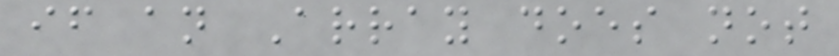if an Array does not
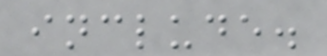include.
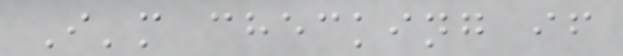I'm checking if
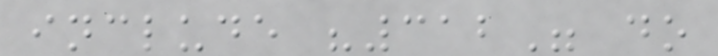include "312" do
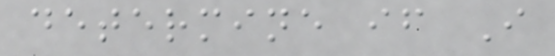determine if I
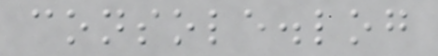console.log
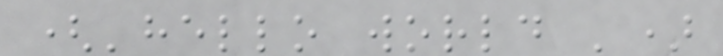('hello world ')
